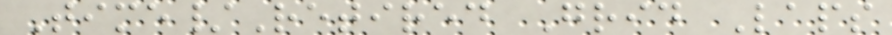Time/Retired Grid Laps
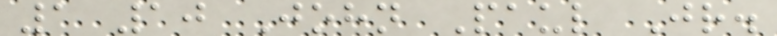1 10 John Paul Jr.
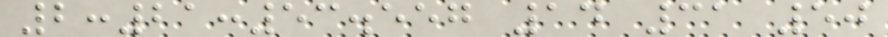2:21:53.557 14 31 50
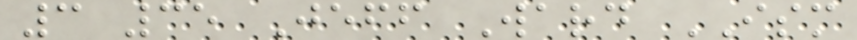3 35 Jeff Ward ISM
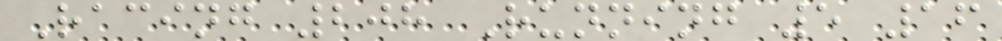Racing 208 Running 5 16
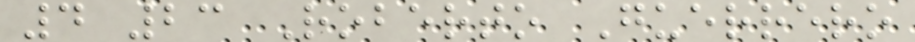4 23 Roberto Guerrero
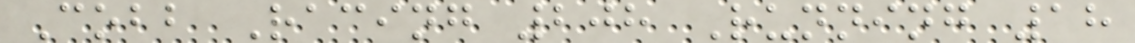Cobb Racing 208 Running 18
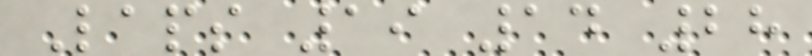Laps 19 14 28
